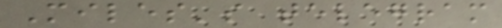Miles's telegram
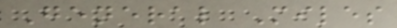General Miles
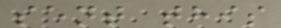sent this
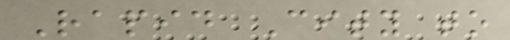Rapid City to
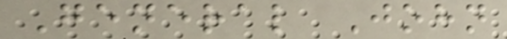General John
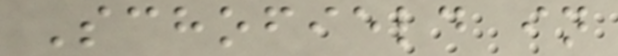Schofield in
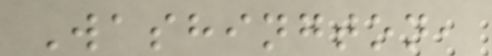Washington,
